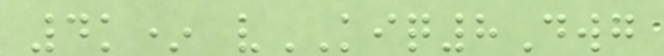4k* vKIQ8Dwg
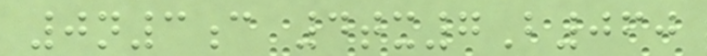0n3c 4tx7B060
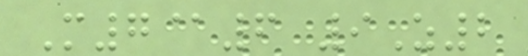M7@6 9Z2
